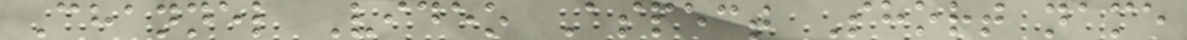Channel Video Aspect Short name
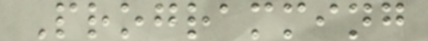Programming
